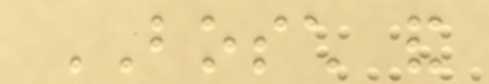BOSCH and
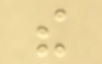the
